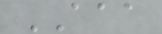AAA
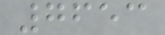7653
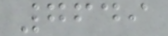7649
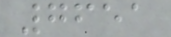7651
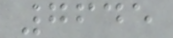7645
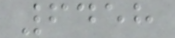6458
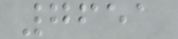7651
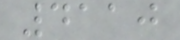4110
